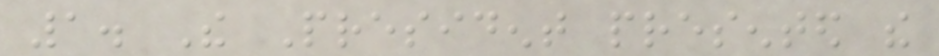1. The President presented the
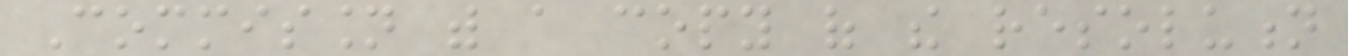Commission with a copy of the resolution
